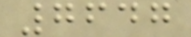7647
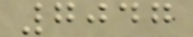7047
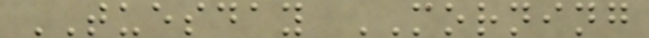TUESDAY MORNING
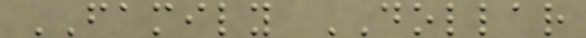FAMILY DOLLAR
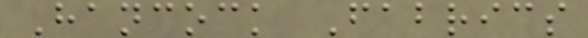Hancock Fabrics
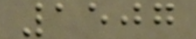1507
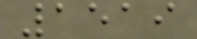1519
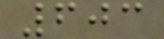603
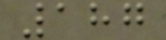187
